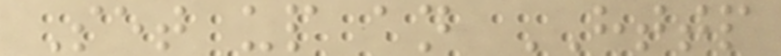Set up an HTTP
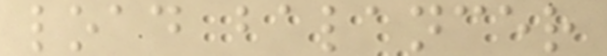load balancer
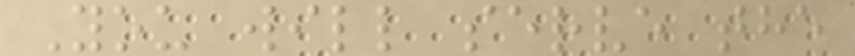You will serve the
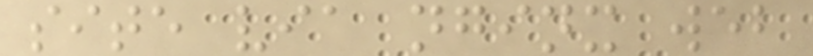site via nginx web
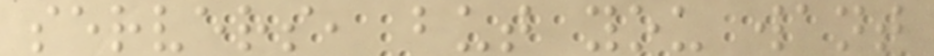servers, but you want
